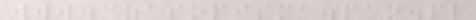www.czasopisma.pan.pl
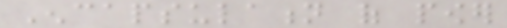Encapsulation of power
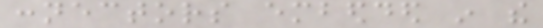connectors embedded in the
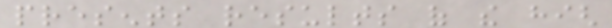presents results of the high
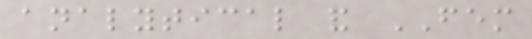analytical and FEM
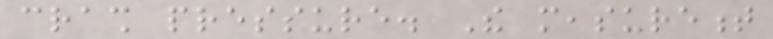crash pressure. The measurement
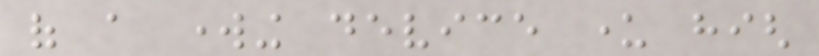of a working device under high
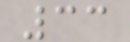33
